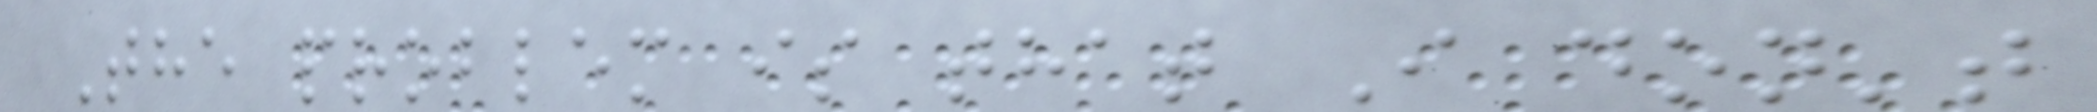The problem is that I don't
